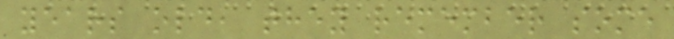years old, they remember some
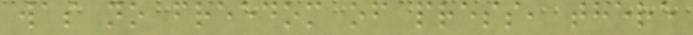was no freedom of press, there
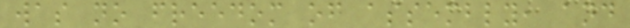was no freedom of assembly, and
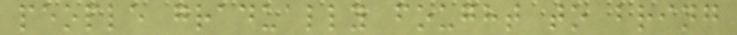people gradually fought to bring
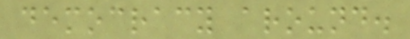democracy around.
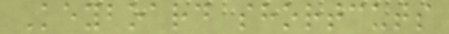Keyboard shortcuts
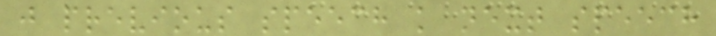j previous speech k next speech
